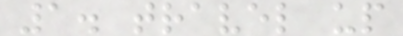1. travel up
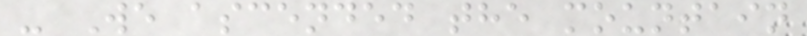- We ascended the mountain
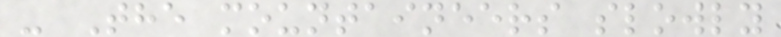- The mountaineers slowly
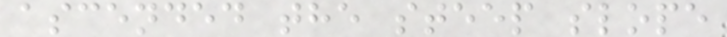ascended the steep slope
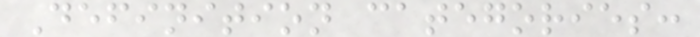Definition categories:
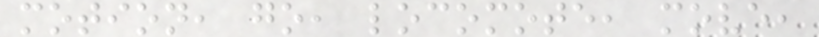motion, go, locomote, move,
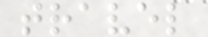travel
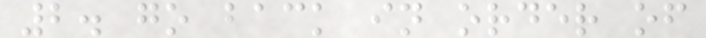2. go back in order of
